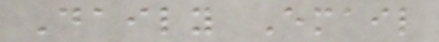Daily Email
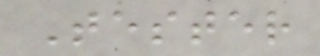Tester
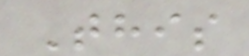This
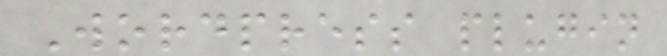Wordpress plugin
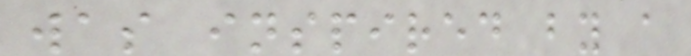was inspired by a
